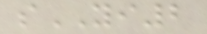sYI2
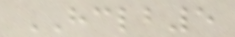HCLB5
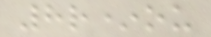8r*ou
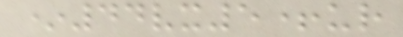*44vx5+ur
